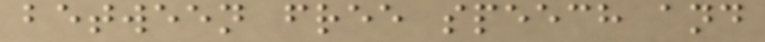between free speech and
